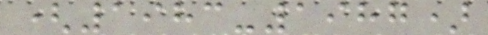(1983-1987)
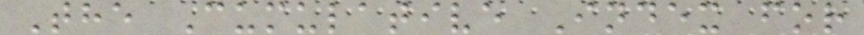The Cumulative Index for
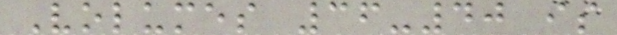Volumes 36-40 is
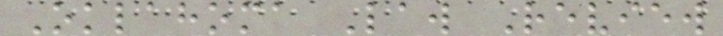Oklahoma Law Review
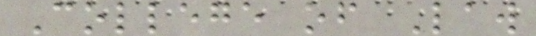College of Law
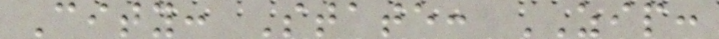City: State: ZIP:
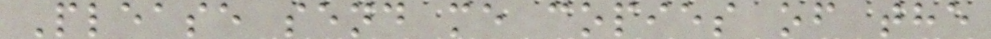Please send me copies of the
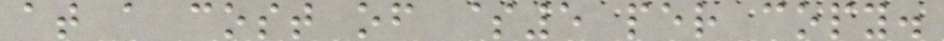at a cost of $5 per copy.
